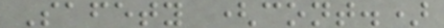Safety (cont.)
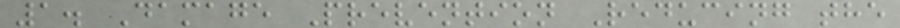1. Damage Prevention Reducing the
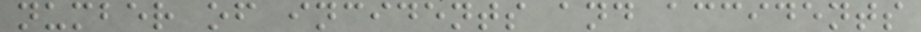number of incidents and accidents
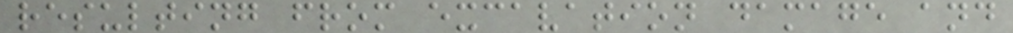resulting from excavation damage and
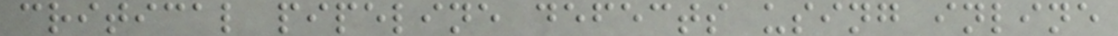critical pipeline defects using inline
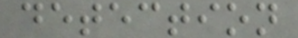detection
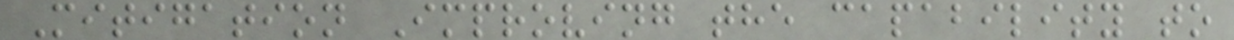Mitigation Improving the capability to
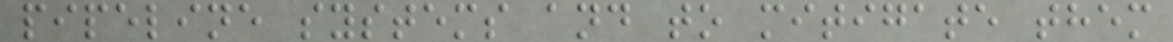pipeline systems and to mitigate them
